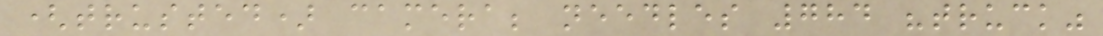(trusted) camera; needles 784 "truck"
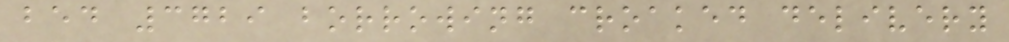bed 3729 borrowing croaked delivery
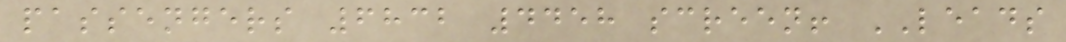passengers 6832 4458 screen! LEADS
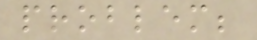problem;
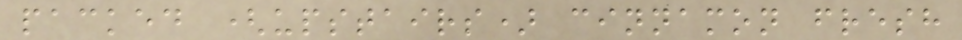packed (upstairs) cinnamon fresh
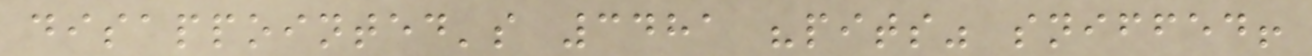disappointed's 3481 "pits" sniffed!
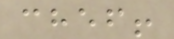chef!
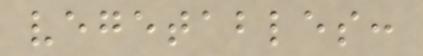vegetables:
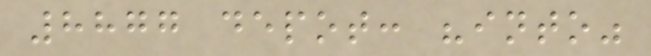8877 depot: "into"
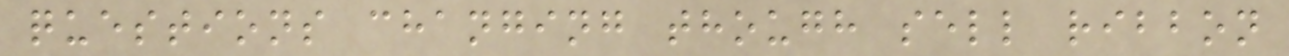questions changing though sell ribbon
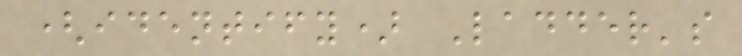(identify) Ladder's
